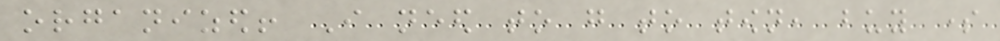organized! I need to go to town, buy some
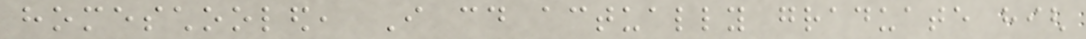homeschooled, I could actually graduate high
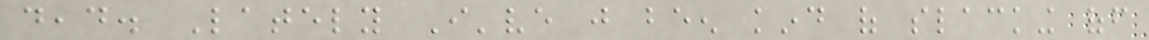dead. Lately I've just been kind of slacking off
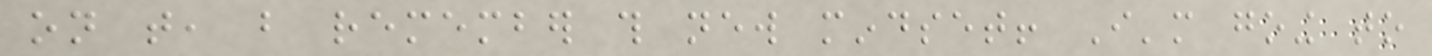on that, but remember this new mindset! I'm going to
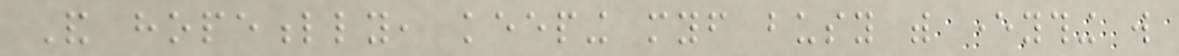And hopefully, keeping myself busy with everything will
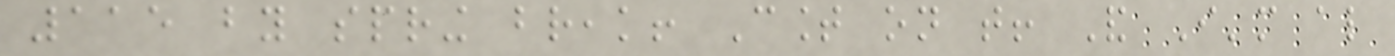115 by spring break! Count on that! And I'm also
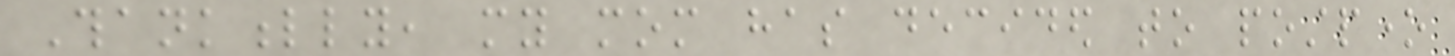Thankfully, my mom has decided to postpone
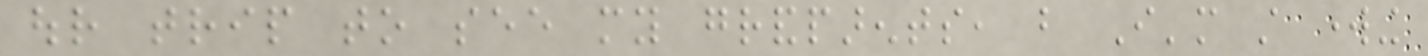our trip to see my grandparents, but I'm still working
